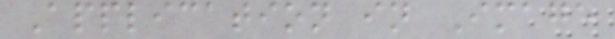Application in Image
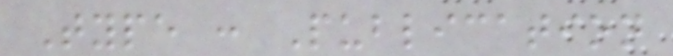Type : Publication
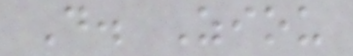D. Ziou
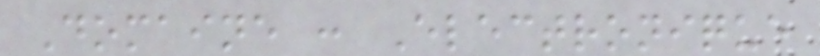Domaine : Electronique
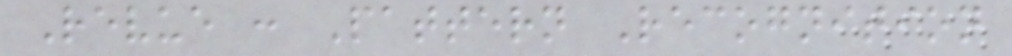Revue : Pattern Recognition
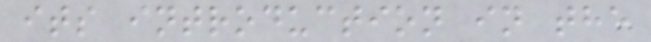its introduction in the
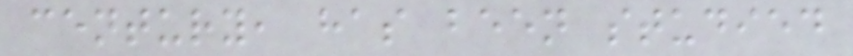century, has been studied
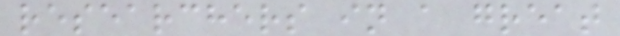researchers in a great
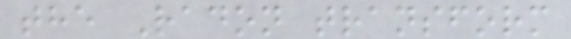the Radon transform
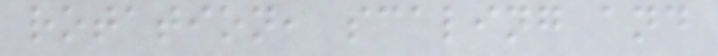rotation, scaling and
